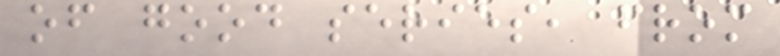of good series, from
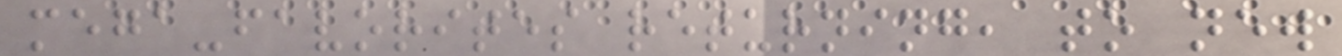mega-favorites returning, to new
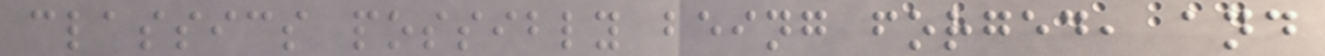classics possibly being forged, and
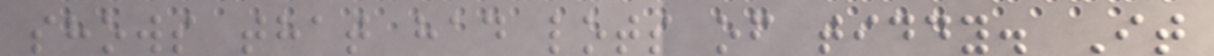shows that had lots of tiddy. It
